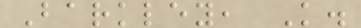Barkley, K.
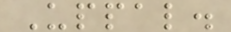Uppal.
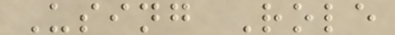Using Role
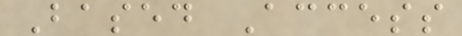Based Access
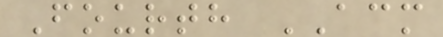Fourth ACM
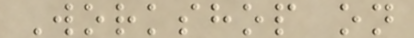Workshop on
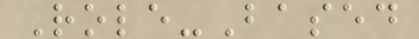Role-Based
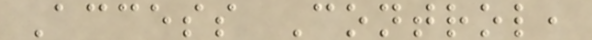Access Control,
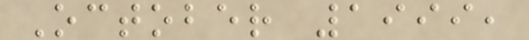October 1999,
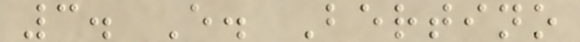3. E. Bertino
